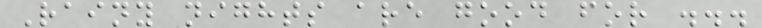Rainy nights are good for ...
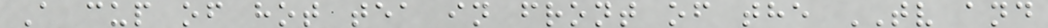A cup of hot tea in front of the TV and
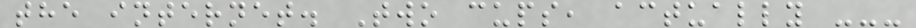the internet. Two cups, actually ---
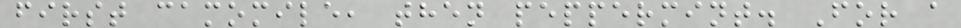first camomile, then peppermint. For a
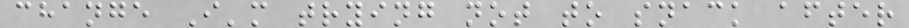change I'm trying not to snack after
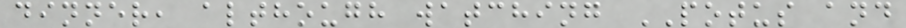dinner, although watching POTUS and
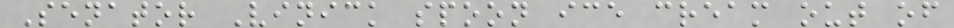Senator Vinick spoon ice cream out of
